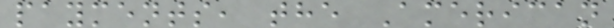payments, the American
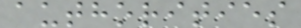authorities
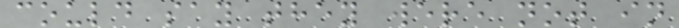could say they were not in
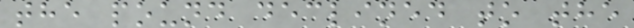the pound declined to the
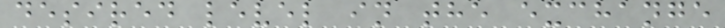desired level in the exchange
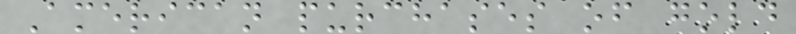American purchases of gold
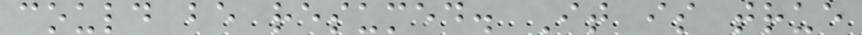could be resumed. It is true
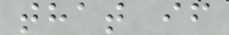that if
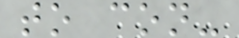to con-
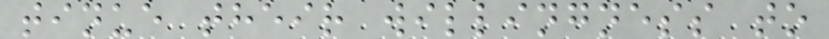tinue their willingness to
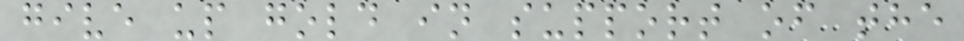give up gold in support of the
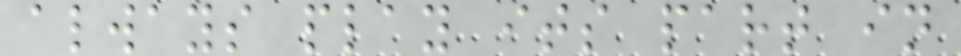always play its part in
